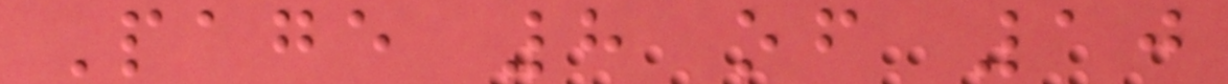Page 8 of 10
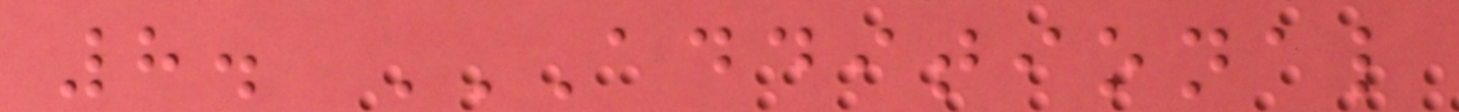8. ADDITIONAL
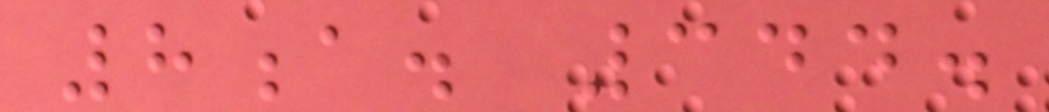8a. 344.
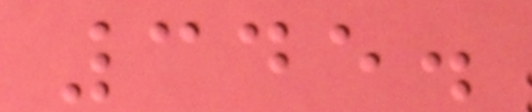345.
